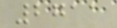2711
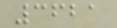3621
